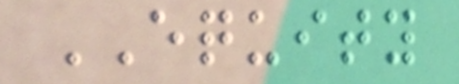EQUITY
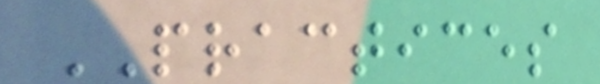PRACTICES
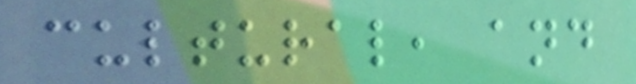cultural, and
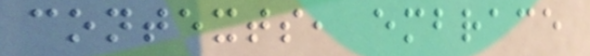contexts, embrace
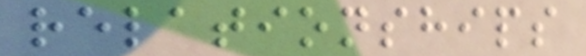relationships
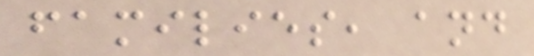families, and
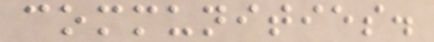communities.
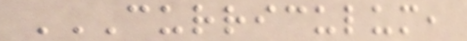CURRICULUM,
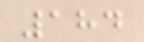184
